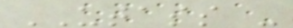UTASS -
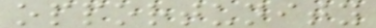opportunity
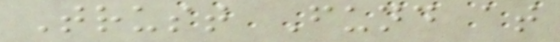Trust Fund at
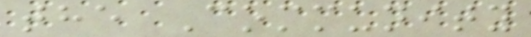the Community
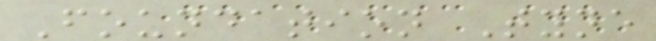Foundation Tyne
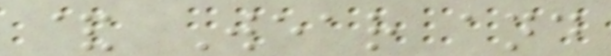& Wear and
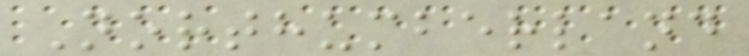Northumberland
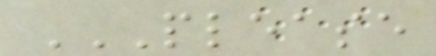PLEASE
